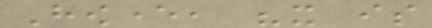However, "it is
